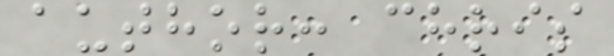author: chris
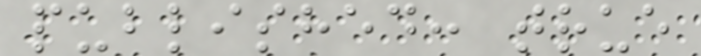published: true
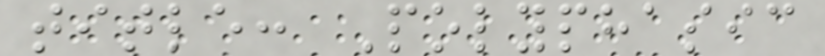title: Polyphasic
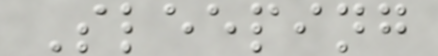Sleeping
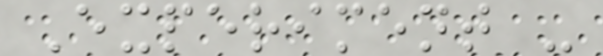Experiment -
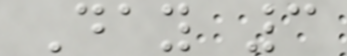Day 3
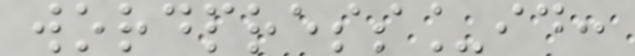wordpress_id:
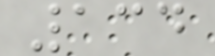134
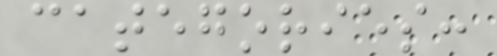categories:
